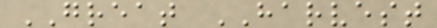GREAT HARVEST
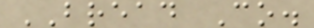BREAD Co.
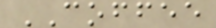COFFEE
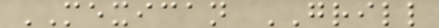MEXICAN GRILL
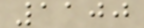1100
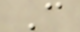C
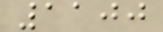1100
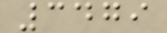3479
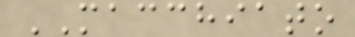MACCHIATO
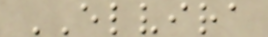ELVIRA
